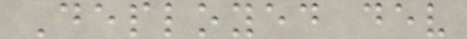Deployed dev
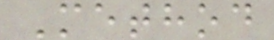Method
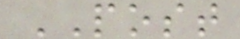POST
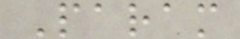Param
